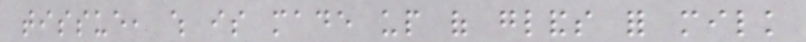tissue, which is made up of glands for milk
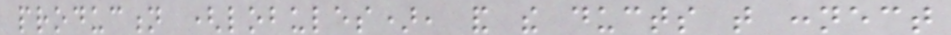production (lobules), and the ducts that connect
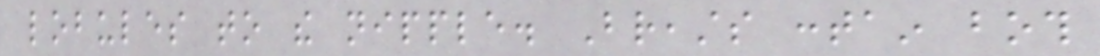lobules to the nipple. Breasts contain both
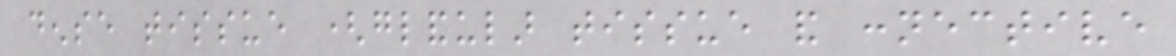dense tissue (glandular tissue and connective
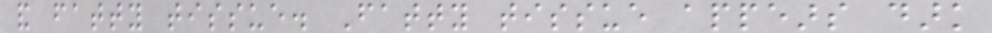and fatty tissue. Fatty tissue appears dark
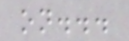on...
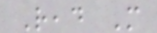Read More
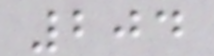204
